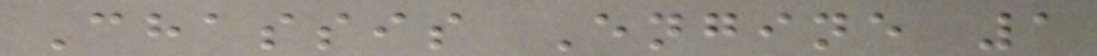Chassis Engine 1
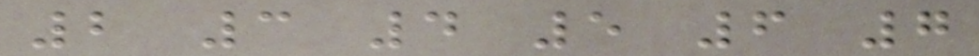2 3 4 5 6 7
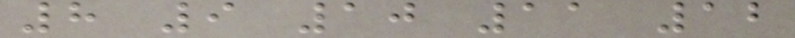8 9 10 11 12
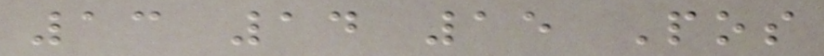13 14 15 Pos
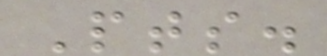Pts.
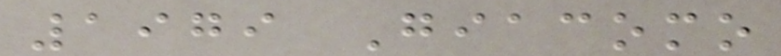1979 Giacomo
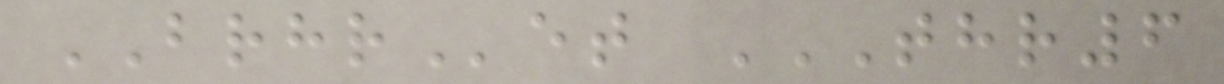BRHRet THR6
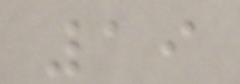19
